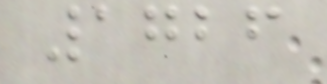1726
